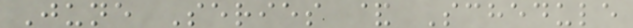June Series & Schedule
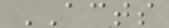ACTS
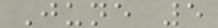June 5
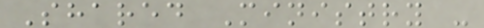Shared Ministry -
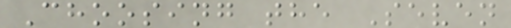Choosing the Seven
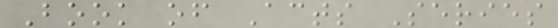Book of Acts Series
